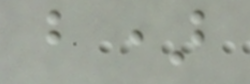b)
